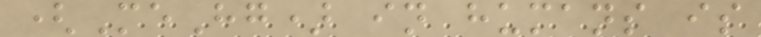(MeHg) in humans is
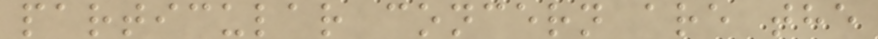particular concern are the
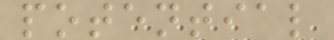potential
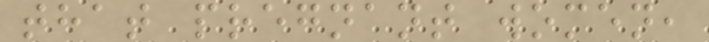that pregnant women,
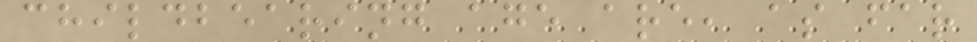childbearing age are, as far
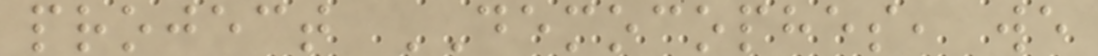project DEMOCOPHES, we
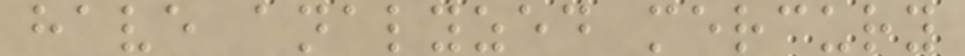have analyzed mercury
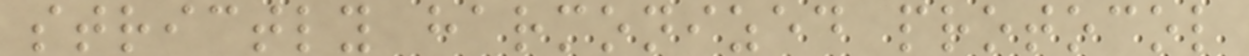strictly harmonized protocol
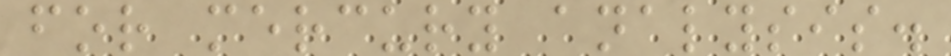for mercury analysis.
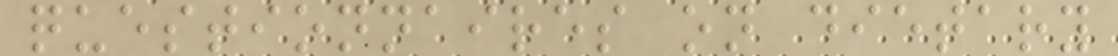questionnaires on dietary
